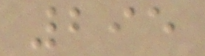295
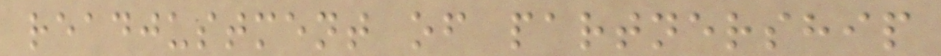readjustment of partnership
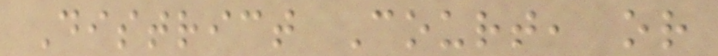District Court, or
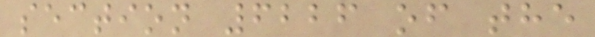section 6226 of the
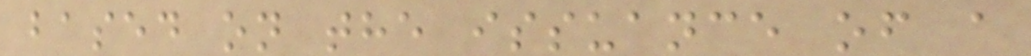based on the issuance of a
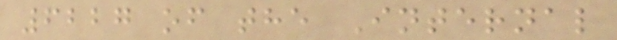6227 of the Internal
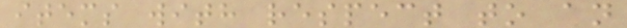items with respect to an
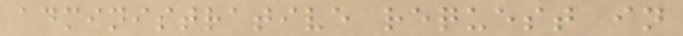administrative request in
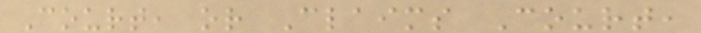Court, or Claims Court,
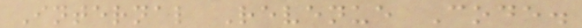Internal Revenue Code.
